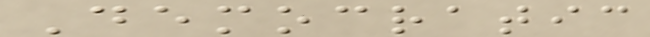Democratic
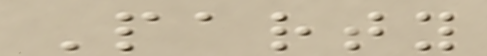Party
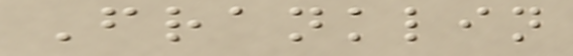Franklin
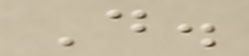D.
